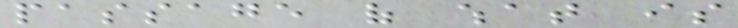passage of what is
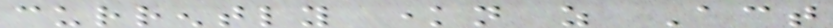currently known as Act
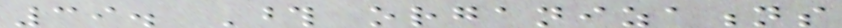39. Those organizations
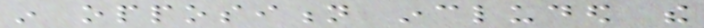in opposition included the
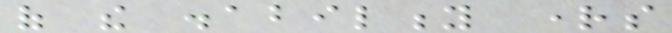of the disability rights
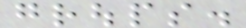groups.
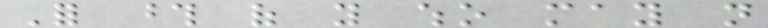For those of you who may not
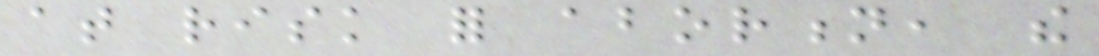at risk for abortion, the
